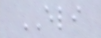ELI
